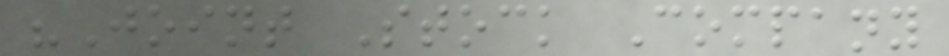"Joint Stock Company
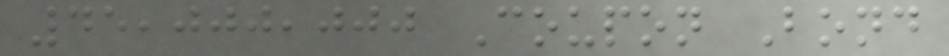45,000,000 Coupon Bond
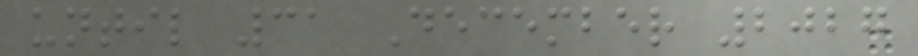until 31 December 2027
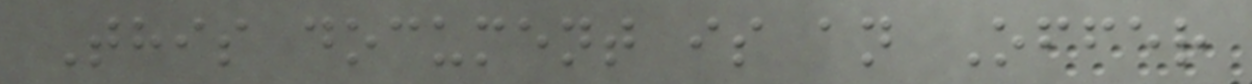This document is an Offer
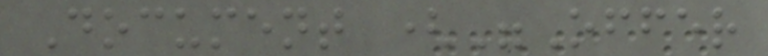Document ("Offer
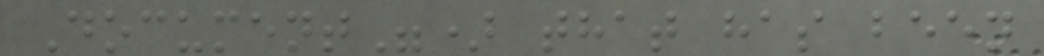Document") that has been
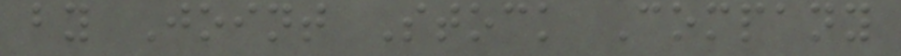by Joint Stock Company
